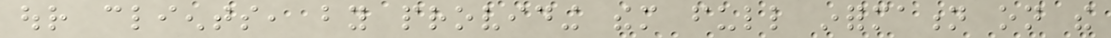our clients, by providing them full information on the
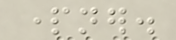partner.
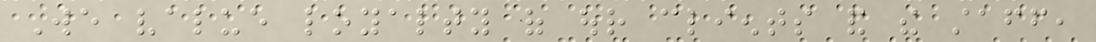We value loyalty of our clients and the staff,
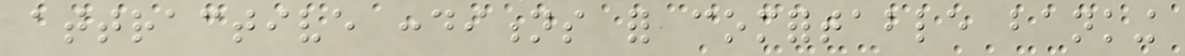attractive conditions for comfortable banking
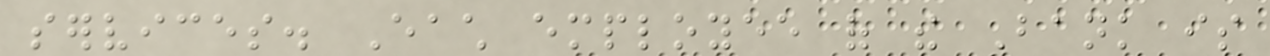services. Each employee of the Bank is
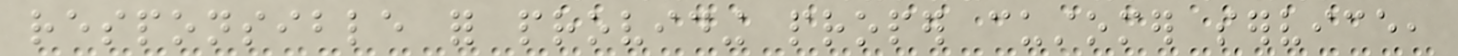responsible for providing proper customer service,
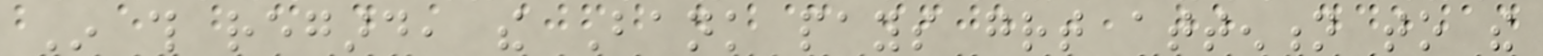In this regard, the Bank pays great attention to the
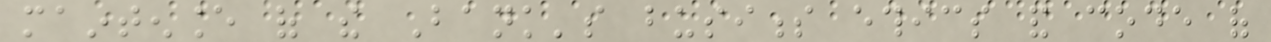maintenance of the Bank's business ethics and code of
